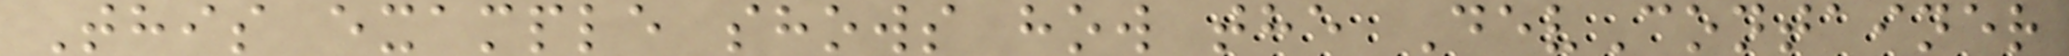This example shows how the DevContainer
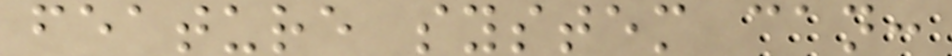feature system can:
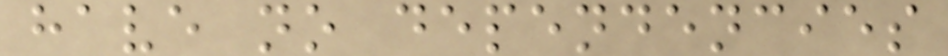have no dependencies
